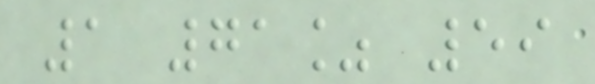1 71% 59
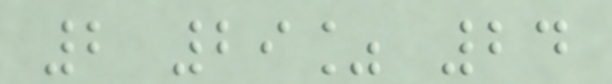2 29% 24
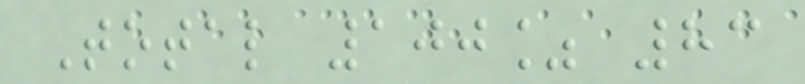Total 100% 83
